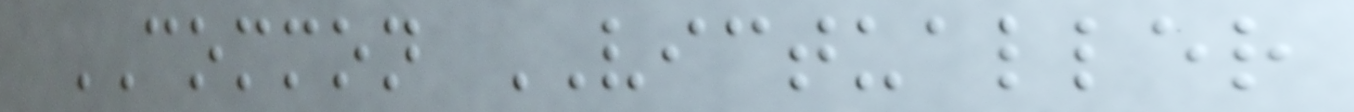COMMON VICTUALLER
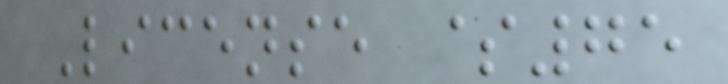License $75
